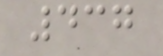437
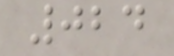024
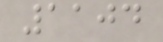1104
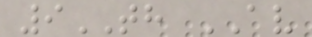9TH AV
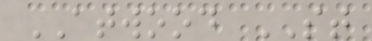ATWOOD ST
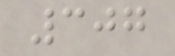307
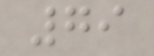79
